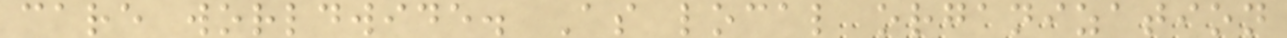care worldwide. As local organization
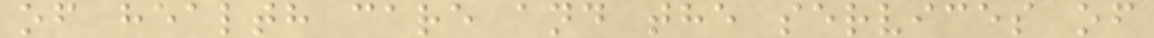of health care and the services of
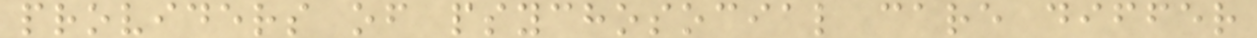providers of psychosocial care differ
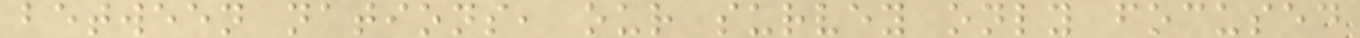between nations, our survey only focused
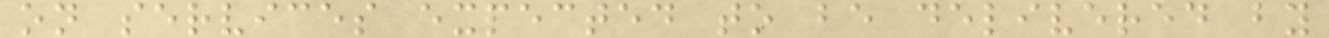on services expected to be delivered by
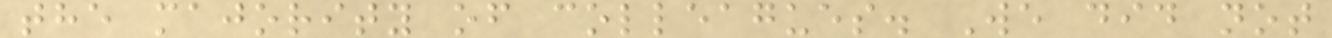the majority of colleagues. We did not
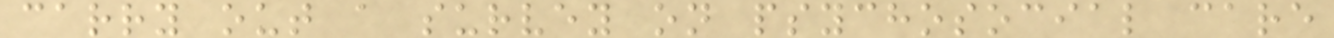carry out a survey on psychosocial care
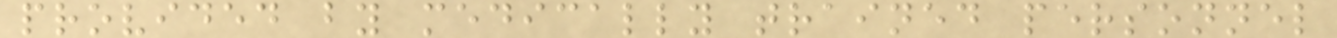provided by medically trained personnel
